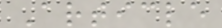Article
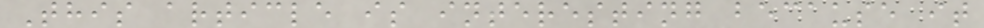This article is interesting because it
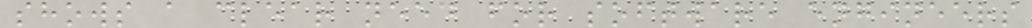shows a clear need for software engineers
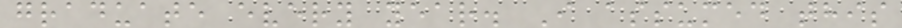graduate every year. I assumed this
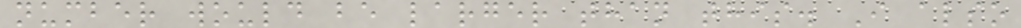number would be larger than this. I also
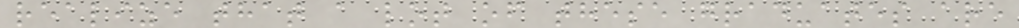realize that a lot of these graduates are
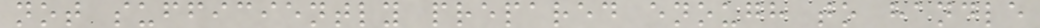not sufficiently prepared enough to handle
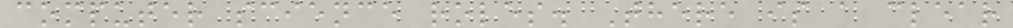computer science roles. There is a clear
